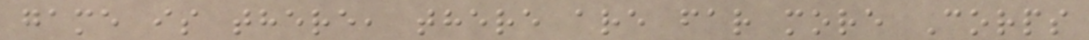game is there, there are far more Corps
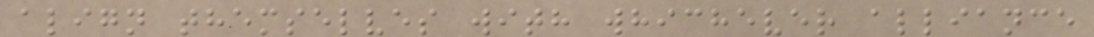align themselves with whichever alliance
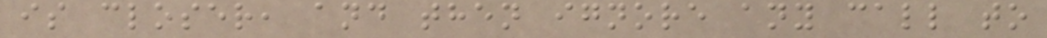is closer, and then ignore any call to
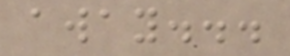away...
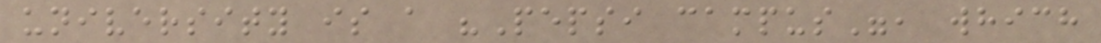university is a "Pepsi campus", which
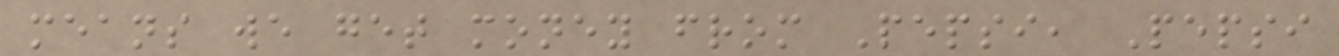means we get money from Pepsi, Pepsi
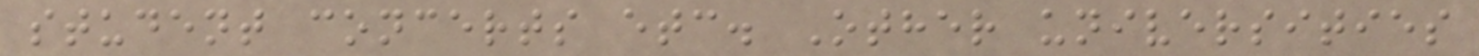student concerts etc. Other universities
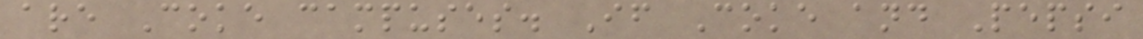are Coke campuses. If Coke and Pepsi
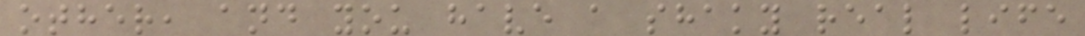other, and you have a shaky real life
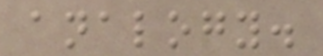analogy.
